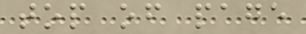top of page
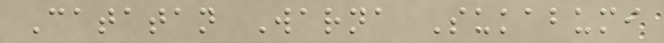Catatan Warna Sukabumi
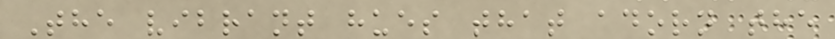The vibrant hues that adorn the
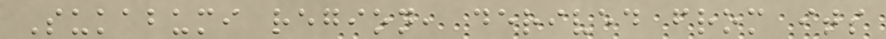Sukabumi region, derived from its
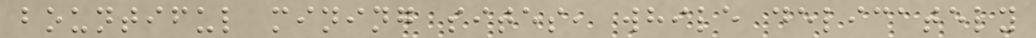bountiful mining sites, while delicately
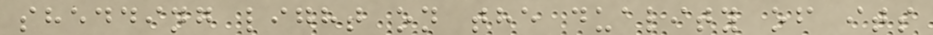shedding light on the duality of its
